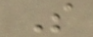S
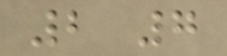2 7
